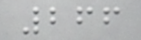266
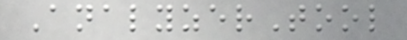AnalyzerTool
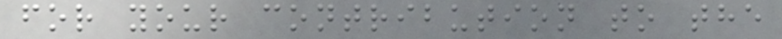for your contribution to the
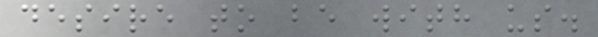desire to be with us.
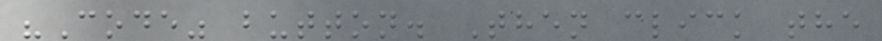"Code" button. Then click the
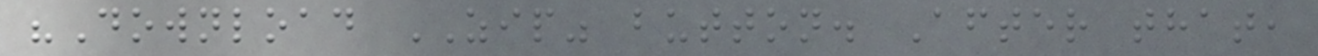"Download ZIP" button. After that,
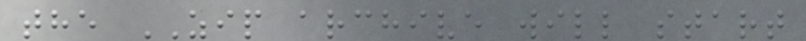the ZIP archive will start
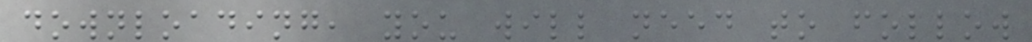downloading, you will need to follow
